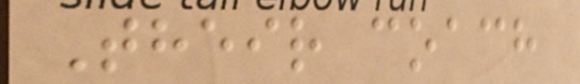Their coach
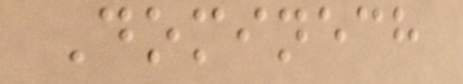Dominech
